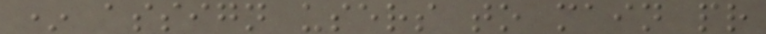* assign users to main pr
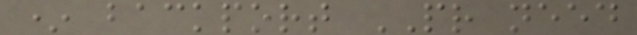* backport PR need
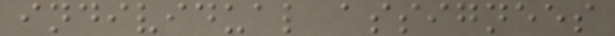individual assignees
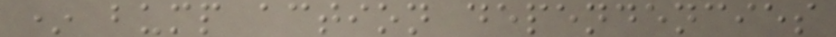* bump action dependencies
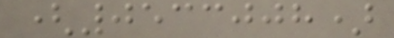(0533008)
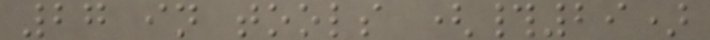27 in tools (#29)
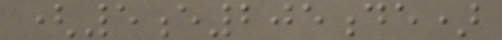(5e205de)
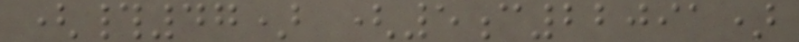(#47) (5c22091)
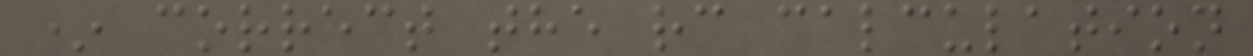* correct the rc calculation
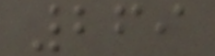269
